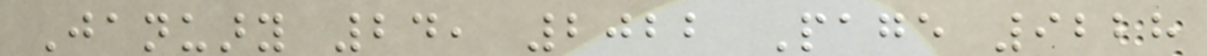January 24, 2022 Page 9228
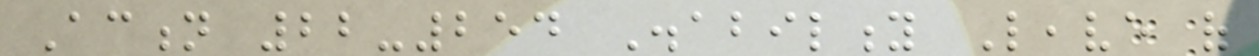Action 22-254 Disability Leave of
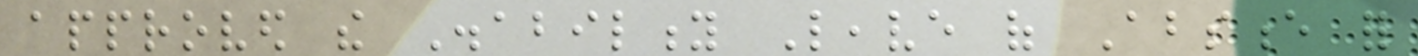approved the Disability Leave of Absence for
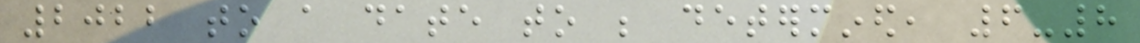2022 to a date to be determined, 6-8
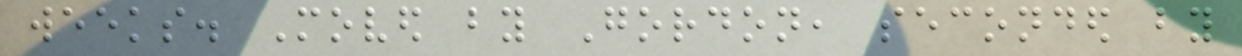weeks. Moved by Gordon, seconded by
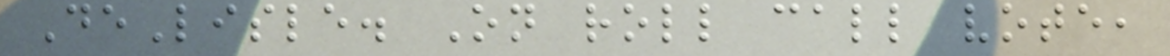DeLisle. On roll call vote,
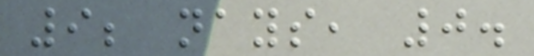9; nays, 0.
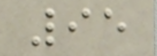95
